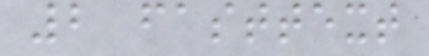2 fasttext
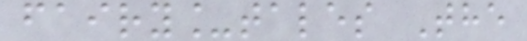fairy_tales The
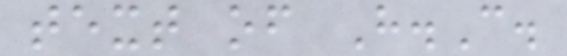text of H.C.
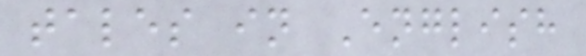tales in English
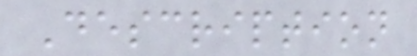Description
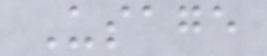Usage
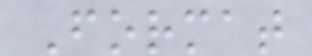Format
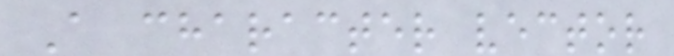A character vector
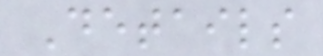Details
